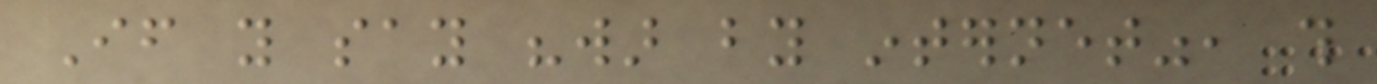If you say "war by internet", this
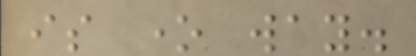is one way.
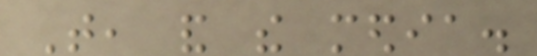That, and the media.
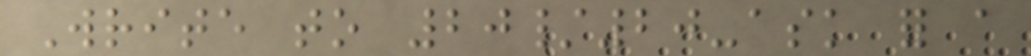Write to 20/20-ask for a
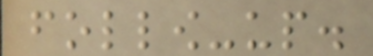follow-up.
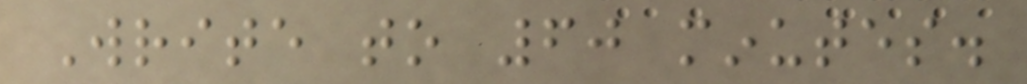Write to 60 minutes.
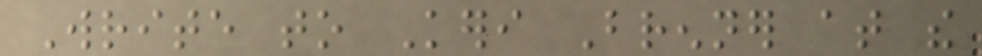Write to Keri Brenner at the
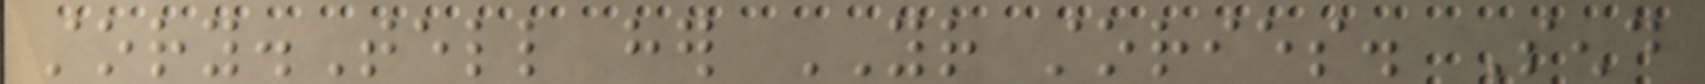story.Tell her YOUR stories. Send
